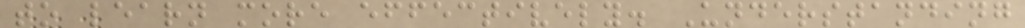to learn more effectively. Understanding
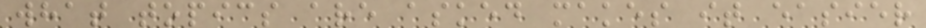what topics are asked makes it easier
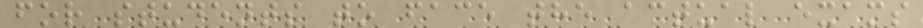for students to face the actual exams
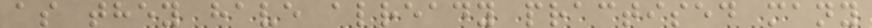as they have already practised many
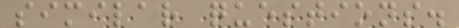similar questions.
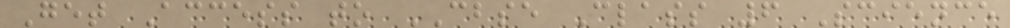Get Access to CBSE Class 6 Science
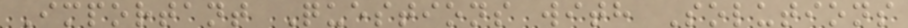Important Questions with Solutions
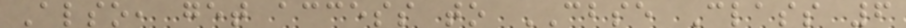Also, get access to CBSE Class 6
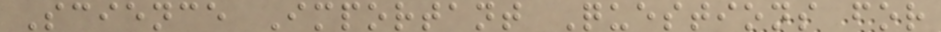Science Important Questions for
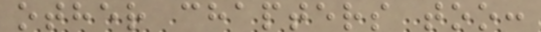other chapters too:
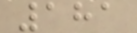181
